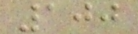100
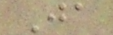Ja
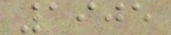1905
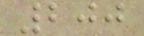200
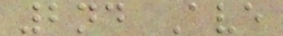2nd Ave
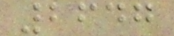2647
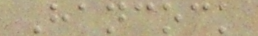Hancock
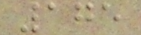175
